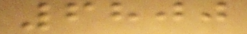6800
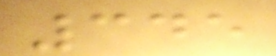345
